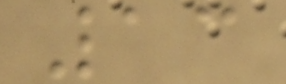13
